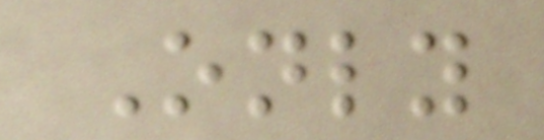Only
